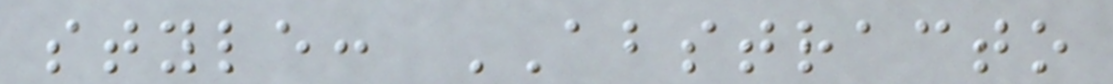style: ABSTRACTO
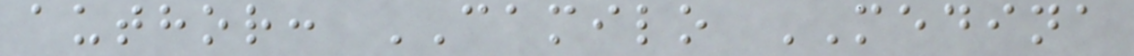author: CAMILO MEDINA
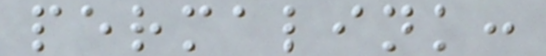permalink:
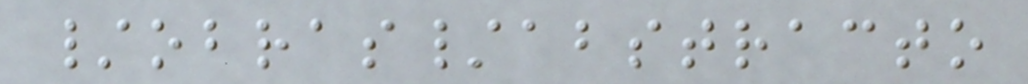/obras/abstracto
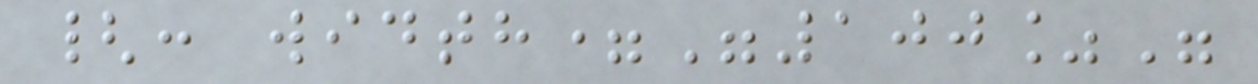{: width="100%"
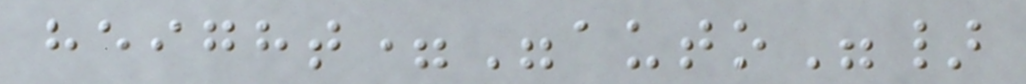height="auto"}
